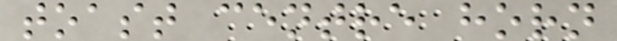toast centre horn
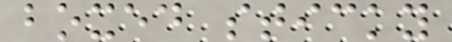boxed sticky
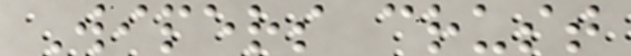Wipers crust
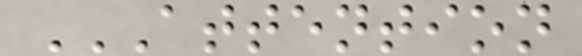ATTENTION
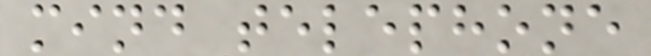mind telephone
